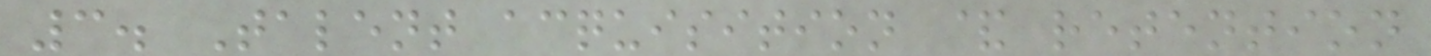3. Talent acquisition & retention
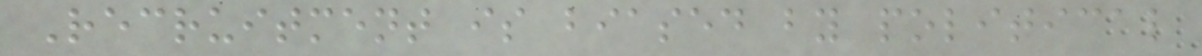Recruitment is biased by political
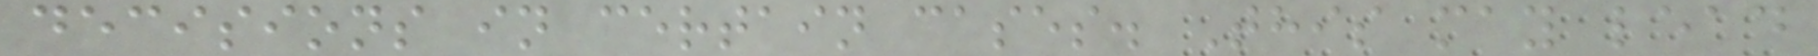decisions in certain cases. This may lead
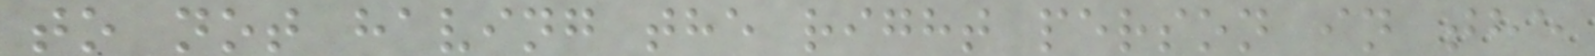to not having the right person in the
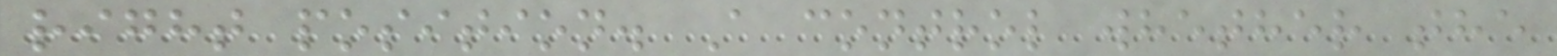right position. A control whether the
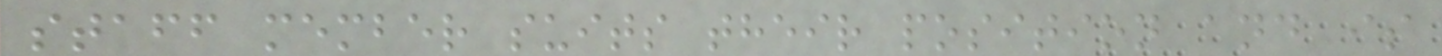staff member suits their position and is
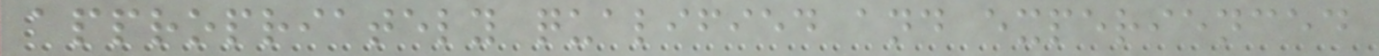appropriately qualified and experienced
